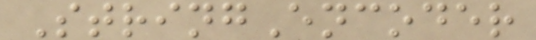StringEncoder
